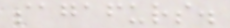sagafurs.
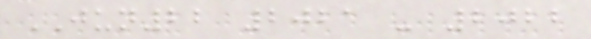JUN22 2021 - 2022
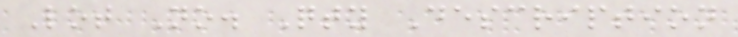Lot No. Qty Description
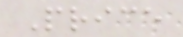Price
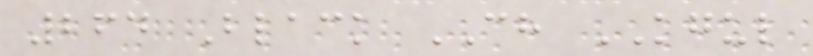264 Black CH KGUL
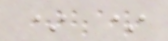* *
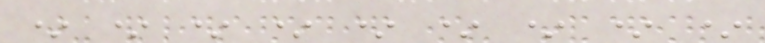* * * * * * * * *
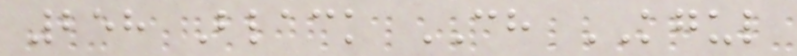258 Black CH KGUL
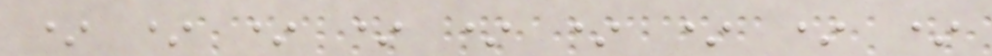* * * * * * * * *
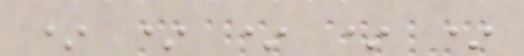* * * * *
